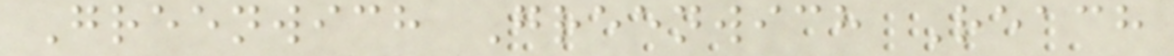Greenwich Greenwich Reach
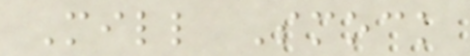Mill Smock
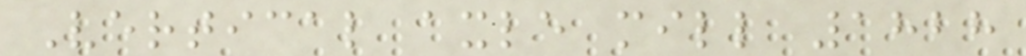Vertical axle mill 1828
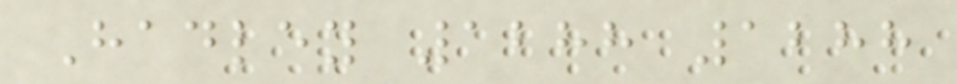Hadley 1288 1288
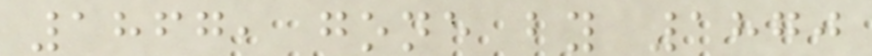1867, gone by 1870
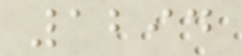1294
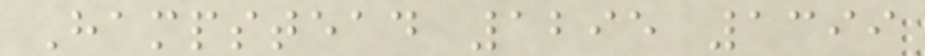Hampstead 1295 1399
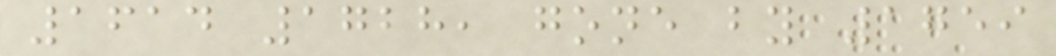1614 1728, gone by 1759
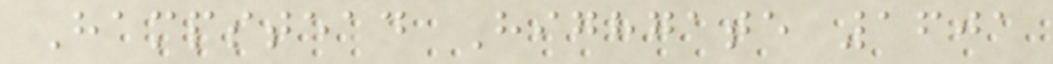Hampstead Highgate 1601
